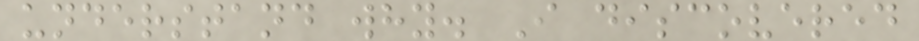understand why. I discovered
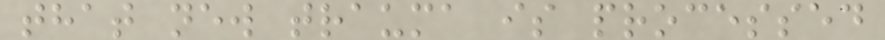that new trauma is processed
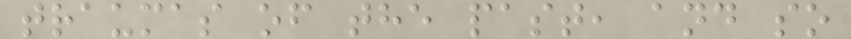traumas of the past, and so
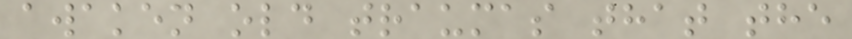awaken old traumas that the
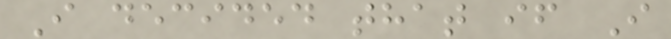I decided that if I
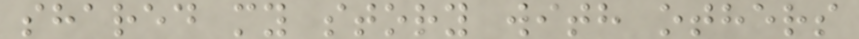shared my story with others
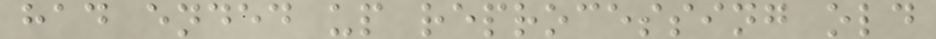had ended up reprocessing old
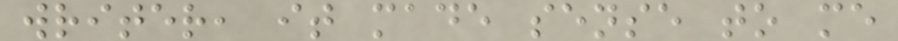writer, it made sense to me
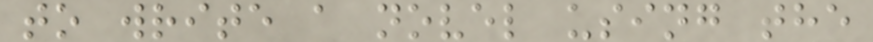to write a novel using the
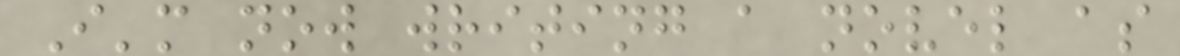I'm now writing a novel as
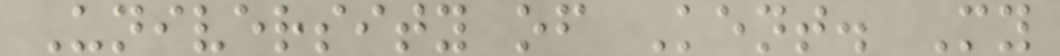University of Kent. My
